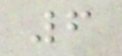6
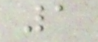1
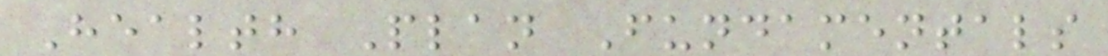Health Plan Fundamentals
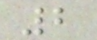2
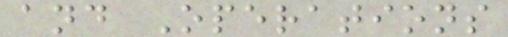and Operations
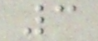3
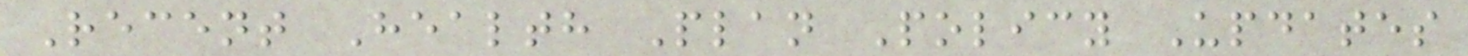Recent Health Plan Policy Updates
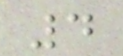4
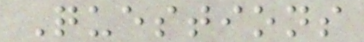Questions
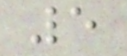5
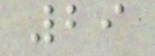29
